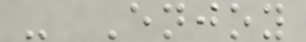- Enjoy
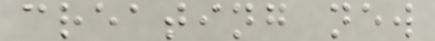creating new
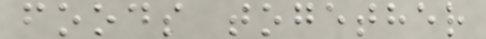foods together
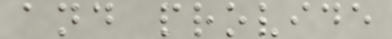and provide
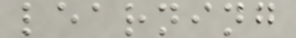learning
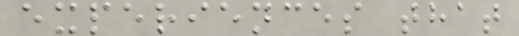experiences that
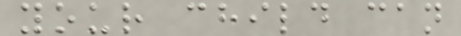your child can
